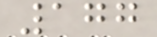177
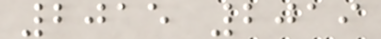2015 2019
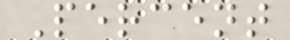Percent
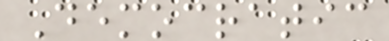Democratic
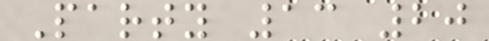Party 13 20
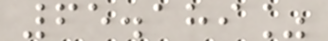65.189%
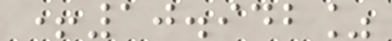+10.942%
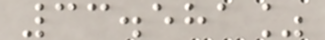33.581%
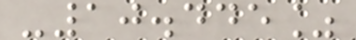-10.445%
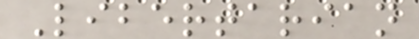Libertarian
